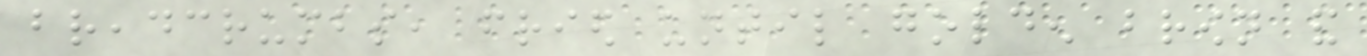breadcrumbs, fried until golden brown and
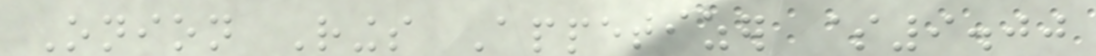Onion Rings Appetizer $9.00
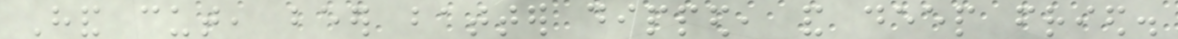Hand cut, beer batter dipped, and deep fried.
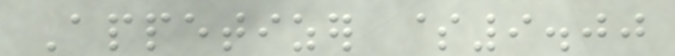Appetizer $9.00
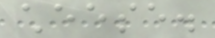cheese.
